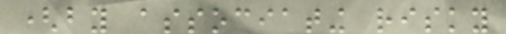(by associating risky
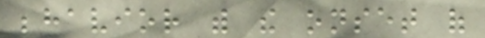behavior with the onset of
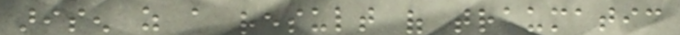arisen as a result of traumatic
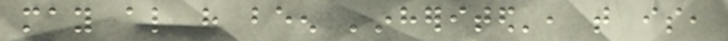may also have been 'inherited', that is,
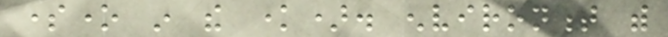someone in the know). environment with
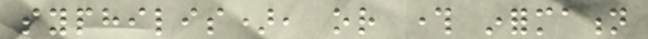syphilis), or through information
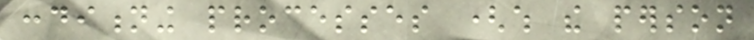conditioning processes (which the person
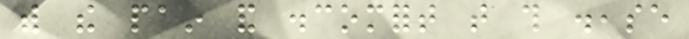with the pain and discomfort that this disease
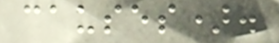causes).
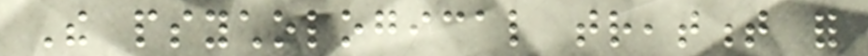The psychological treatment for
